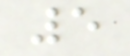5
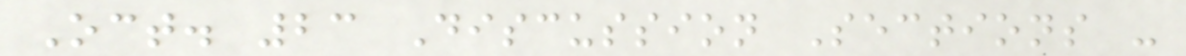Oct. 23 Discussion Sections -
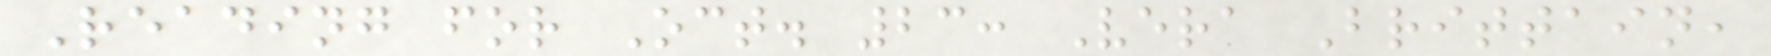Reading for Oct. 23: Vera Brittain,
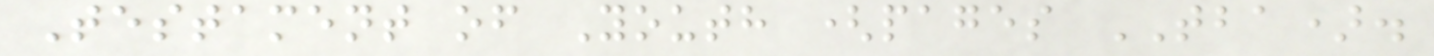Testament of Youth (pages TBA).
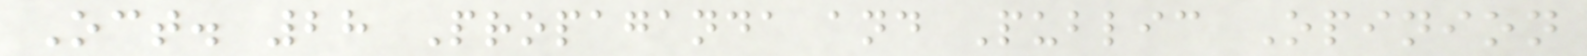Oct. 28 Propaganda and Public Opinion
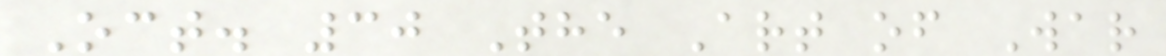Oct. 30 The Art of War
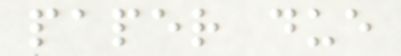paper due
